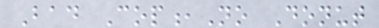Bad Cop,No Donut
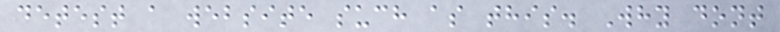detest a website such as this. Why dont
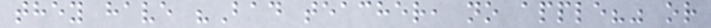they have "Bad teacher, no apple?" or
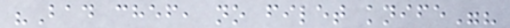"Bad chef, no filet knife"?
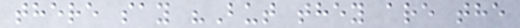there say "But they are the
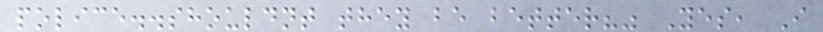police..shouldnt they be better?" Yes, I
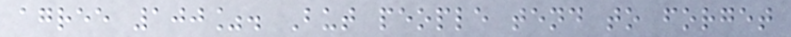agree 100%. But people tend to forget
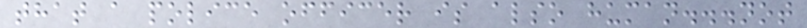that a police officer is also human...not
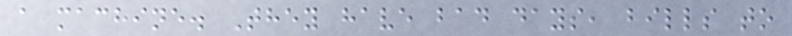a machine. They have bad days, bills to
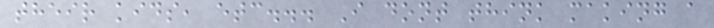their kids, etc... I dont think making a
